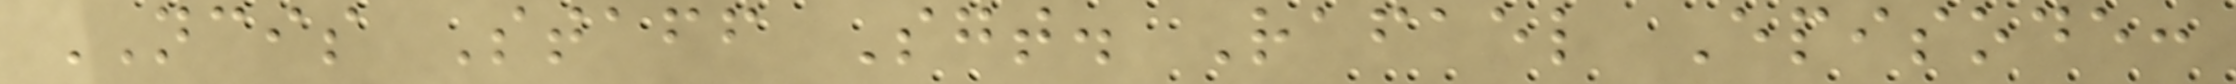NCIS Staff Sgt. Rafael Episode:
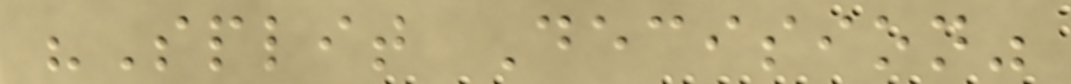"Split Decision"
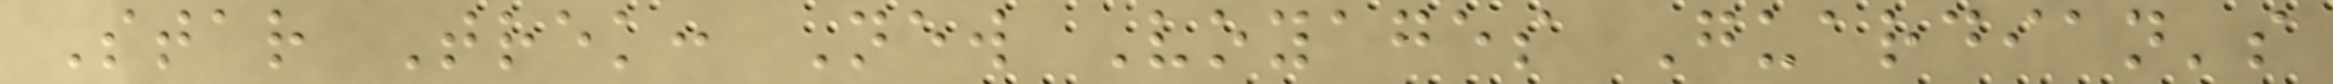Star Trek: New Voyages Guardian's
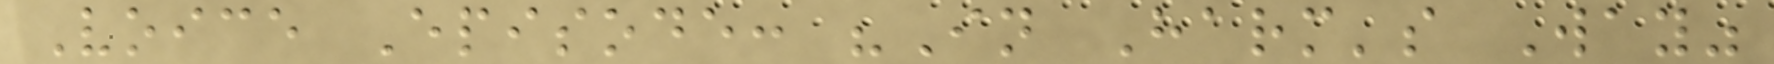Voice Episode: "In Harm's Way"
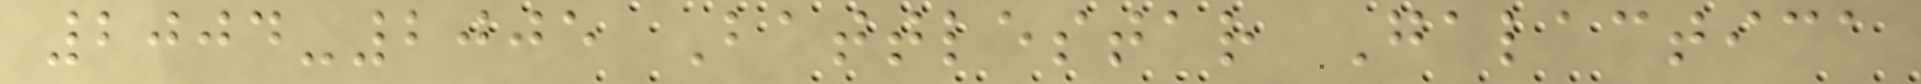2004-2005 Battlestar Galactica
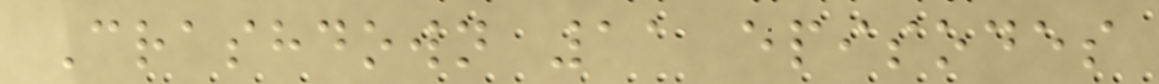Crashdown 11 episodes
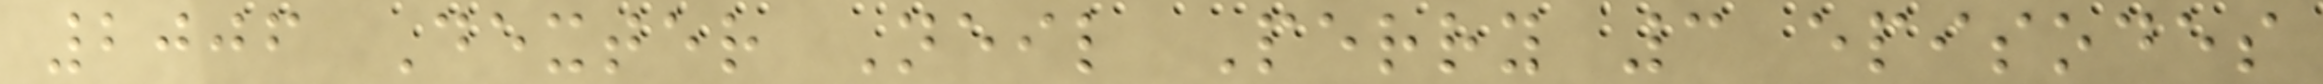2006 Dexter Neil Perry 3 episodes
